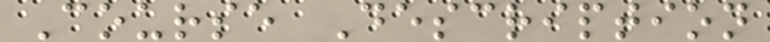Course Description
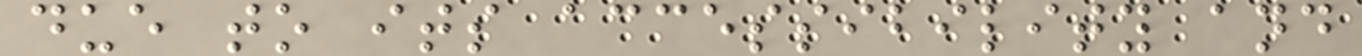due to its accessibility and
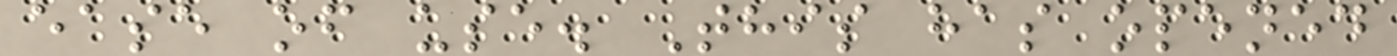ease of use. This has opened
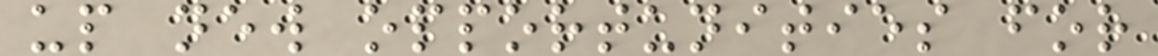up new opportunities for
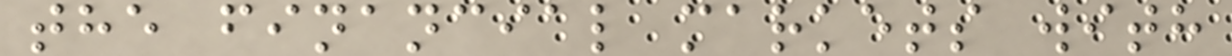the financial markets with
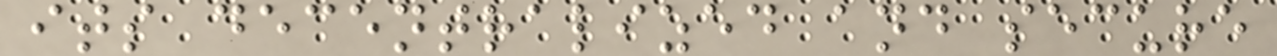its decentralized and secure
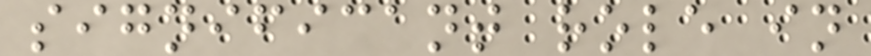significant role in
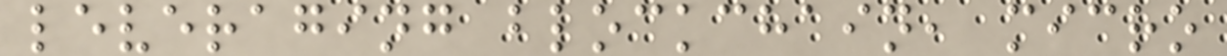leveraging blockchain, micro
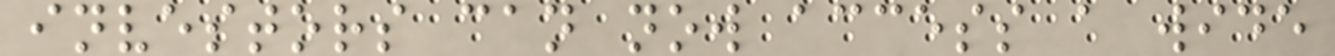investors can now access a wide
